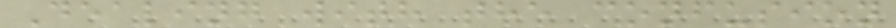Dealing with the confusion
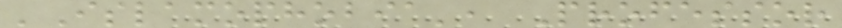'Islamophobia', Professor
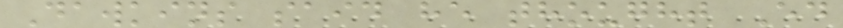Dawkins said he thought Ed
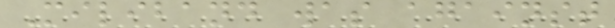Miliband was against
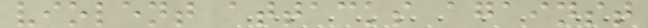violent attacks against
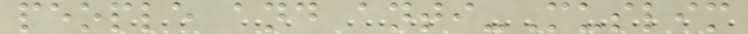people and anti-Muslim
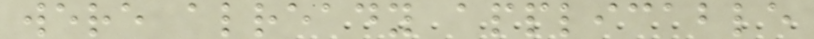were already applicable
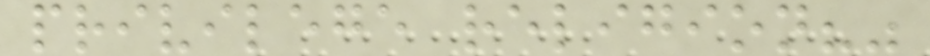privilege religion?"
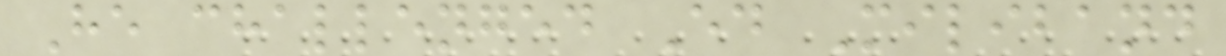He challenged Ed Miliband
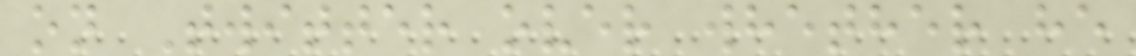on Twitter over whether he
